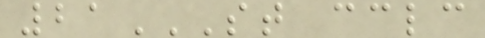21ST CCLC
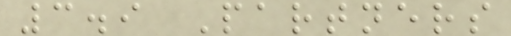3.9 Partners
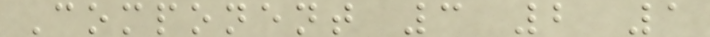Component 3 2 1
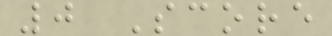0 Score
